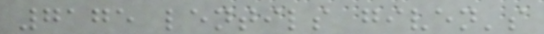7175 lentils given's
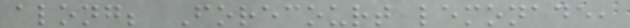along; Forecourt lemonade,
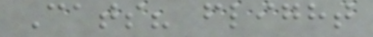Cats? flight
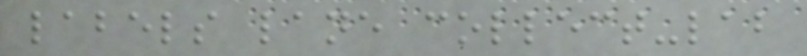labels lane collect-lab
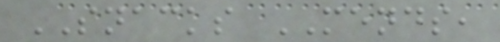SNACKS MENDS,
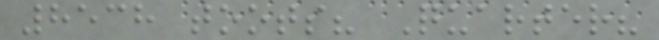8538 toots? Quarter?
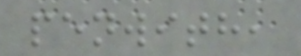penwith,
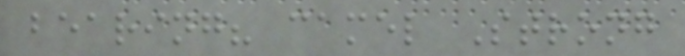bearing? camel Strong
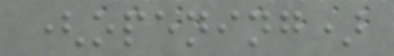(opening)
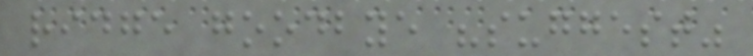ridge goodbye "suggest"
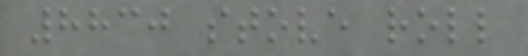8830 stove roll
